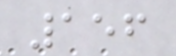156
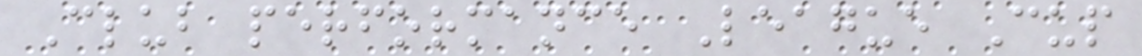Club performance League Cup
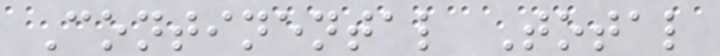Continental Total
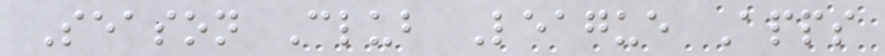Season Club League Apps
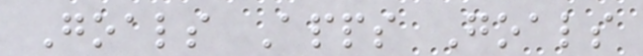Goals Apps Goals
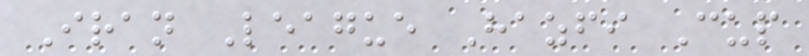Iran League Hazfi Cup
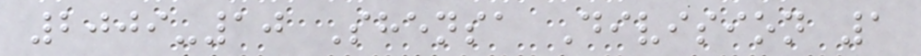2009-10 Shensa Division 1
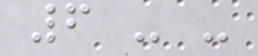6 - -
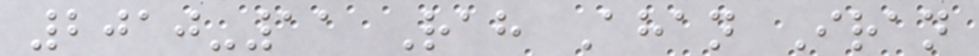2010-11 Rah Ahan Iran
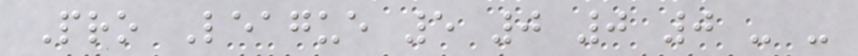Pro League 5 0 0 0 - -
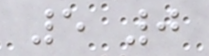5 0
